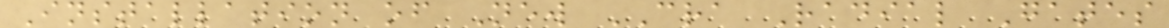Installation of New CRA Radial Gates
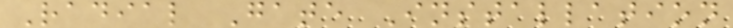Radial Gate Installation
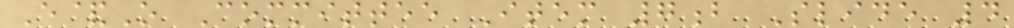E&O Committee Item 7b Slide 4
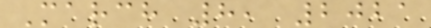March 8, 2021
